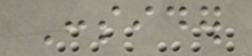Consider
